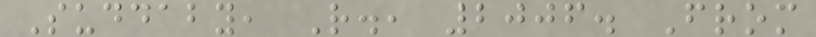Suddaby, R., 2006. From
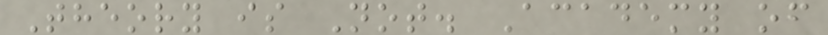Theory is Not. Academy of
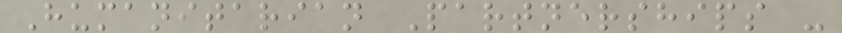Humanitarian Partnerships -
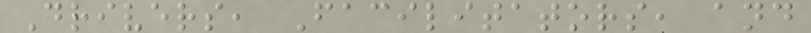Drivers, Facilitators, and
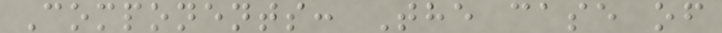Components: The case of
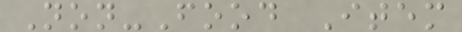Non-Food Item
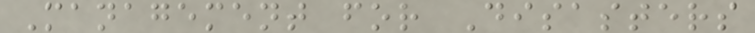Management for Disasters
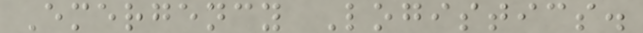Emergency Logistics.
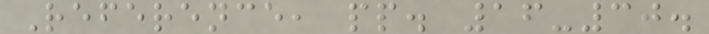Reference, pp. 16-30.
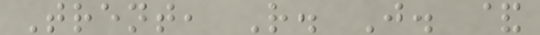Trent, R. J. &
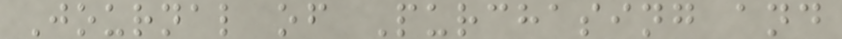Journal of Purchasing and
